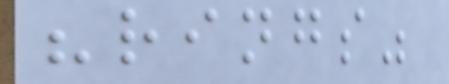"rings"
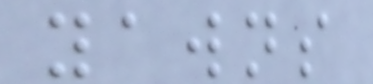yawns
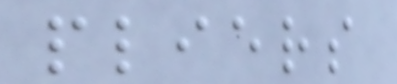pliers
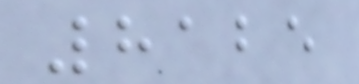8125
